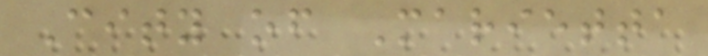City of Marietta
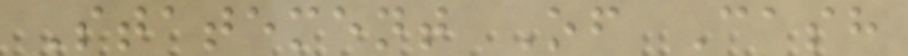Statement Of Cash
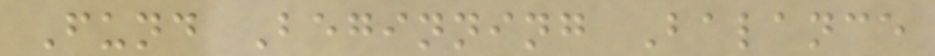Fund Beginning Balance
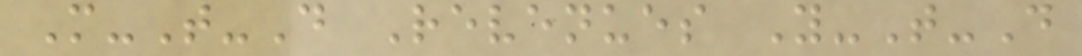M-T-D Revenues Y-T-D
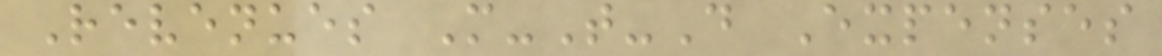Revenues M-T-D Expenses
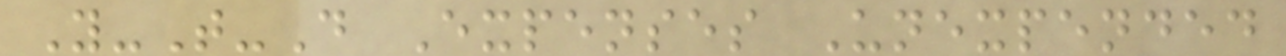Y-T-D Expenses Unexpended
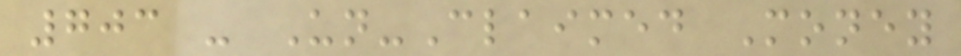703 - Un-Claimed Money
